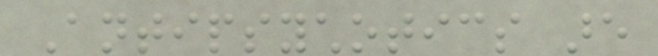Antipsychotics are
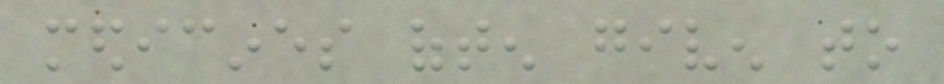medicines often given to
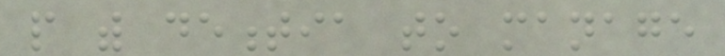people with dementia to manage
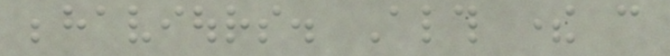behaviours. Although there can
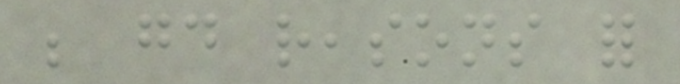be good reasons for
